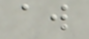aw
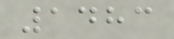1483
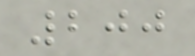200
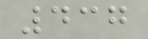437
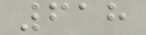618
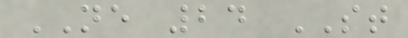NE 24 ST
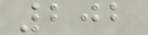202
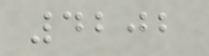4202
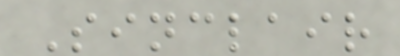Sinclair
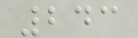243
